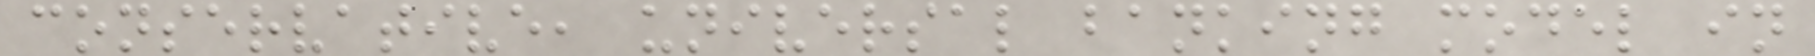conservative, universal banking model in
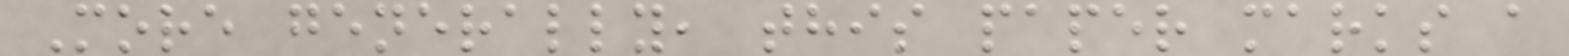More generally, this paper marks a
